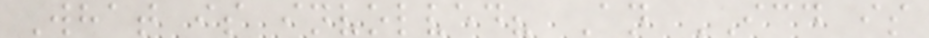What is involved? An ICD is
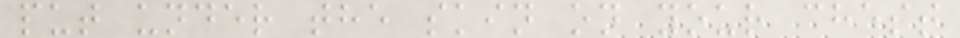put under the skin on your chest
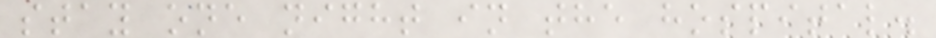stay one night in the hospital.
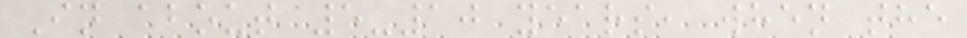In about 5-10 years, when the
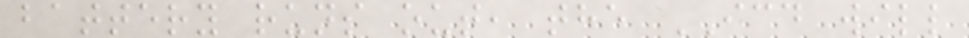battery runs out, the ICD will
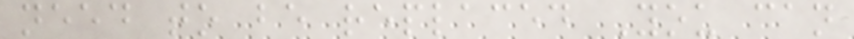need to be replaced You can
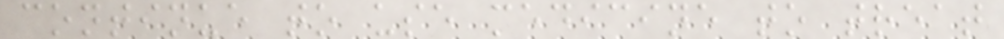continue to use medicine to treat
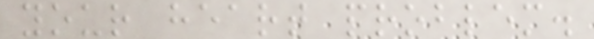your heart problem.
